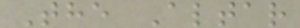The Altar
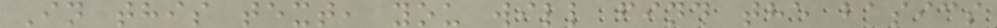In this text, you will find the basics
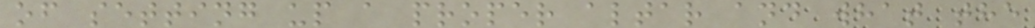of setting up a proper altar and what the
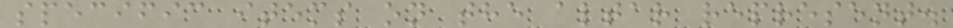specific items on the altar represent.
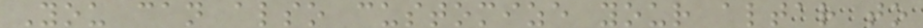You can also customize your altar to
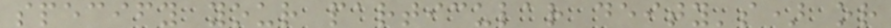specify your particular deity's) or
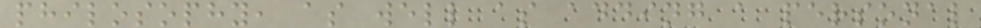philosophy, as well as adding a personal
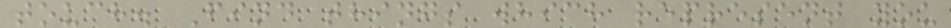touch. Find things which represent you
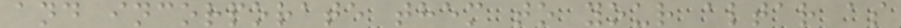and incorporate them to your altar as
